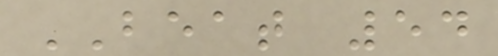BEAT 54
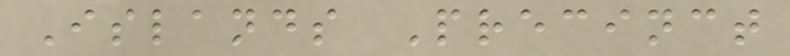Islands Precinct
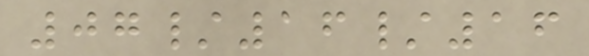07/16/16
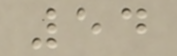54
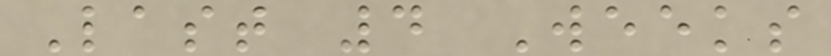Last 4 Weeks
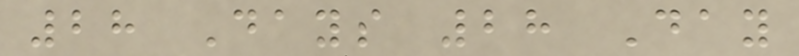28 Days 28 Day
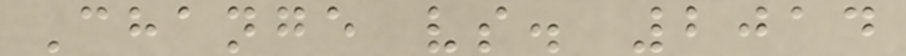Change vs. 2014
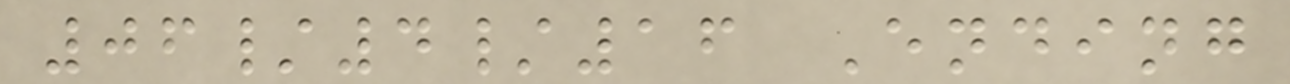06/4/16 Ending
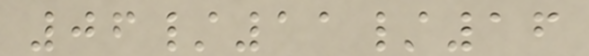06/11/16
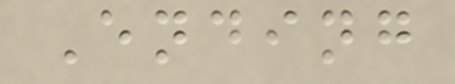Ending
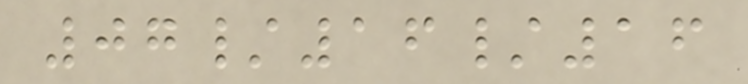07/16/16
